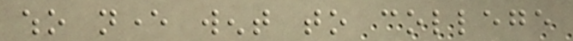who never went to college
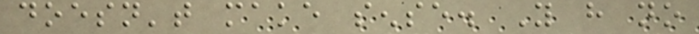doesn't make sense. You have no
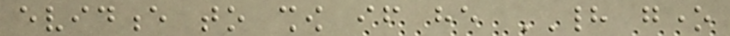evidence to show if he HAD gone
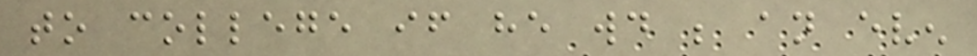to college if he would be an even
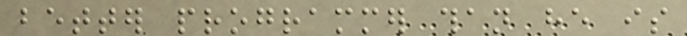better programmer than he is
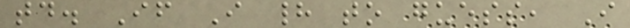today. If I had to guess, I
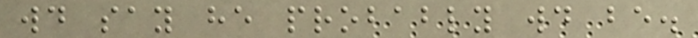would say he probably would be.
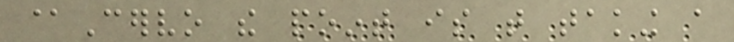@Cervo the point is that taking a
